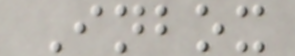Inbox
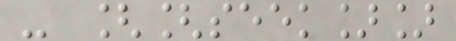- [[seek]]
